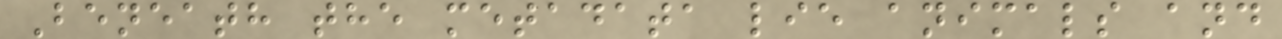Beneath the metadata lie animals and
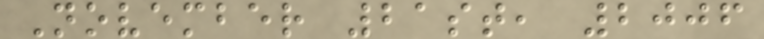November 21st, 2006
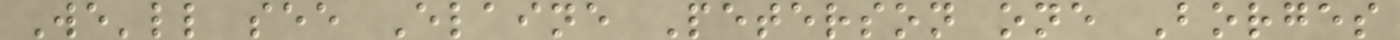We'll see Elaine Peterson one Borges
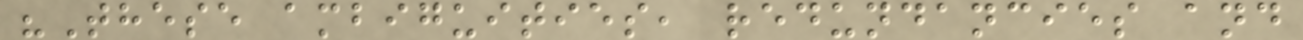"These ambiguities, redundancies and
